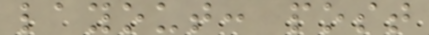layout: post
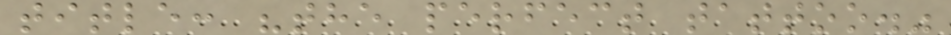title: "the perfect tattoo."
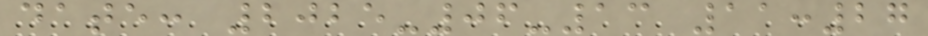date: 2025-06-13 11:27
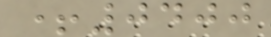+0400
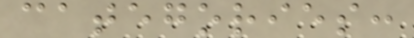categories:
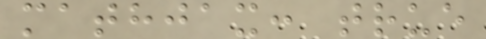mathjax: true
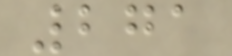271
